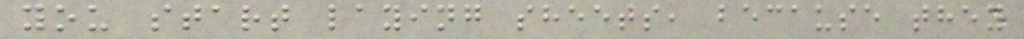you start laying sheets, because they
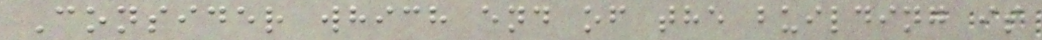Consider which end of the building is
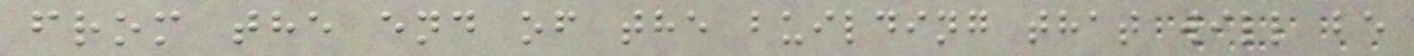from the end of the building that will be
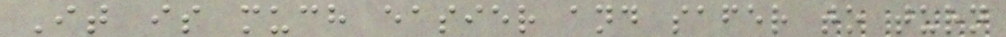It is much easier and safer to turn
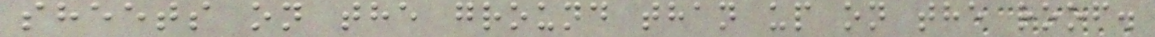sheets on the ground than up on the roof.
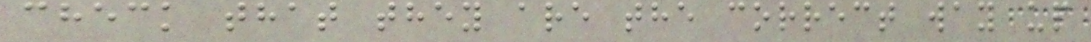check that they are the correct way up
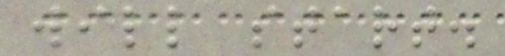will start.
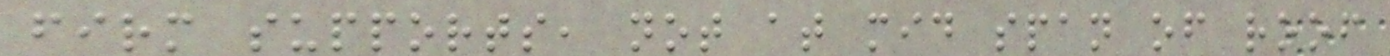firm supports, not at mid span of roof
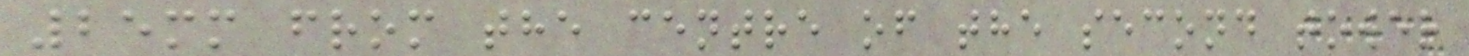25mm from the centre of the second tower
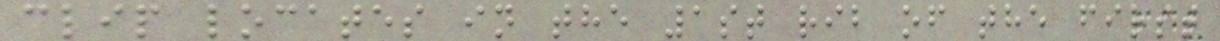clip locates in the 1st rib of the first
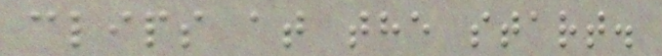clips at the start.
